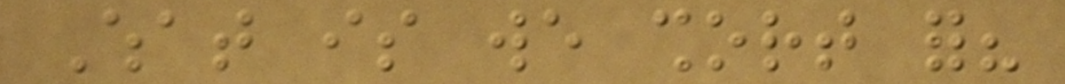What is we short for?
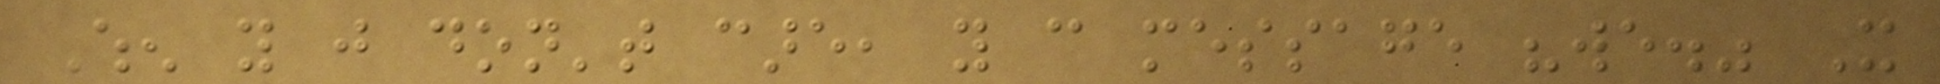When you just don't care, you can message "we." It
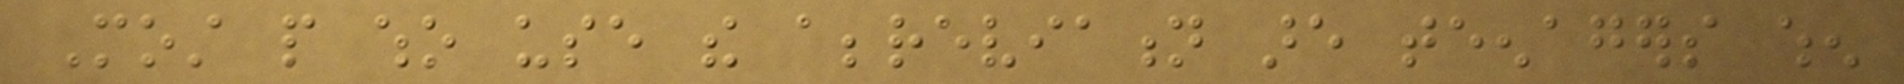Most people who use the abbreviation are teenagers when
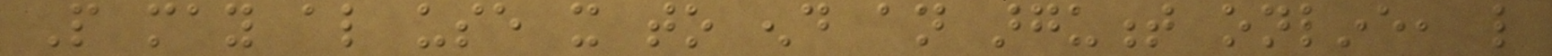People may also use it to end an argument online, like
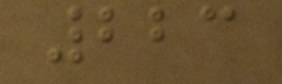223
